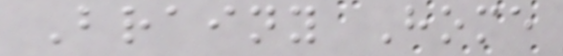Brainy Home
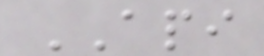API
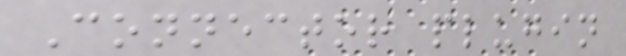Connector plugin
